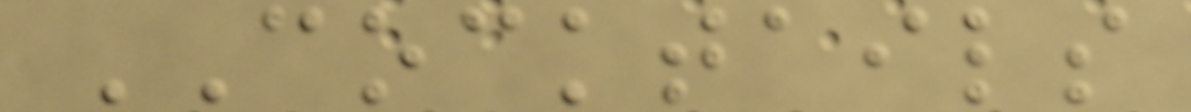COCKTAILS
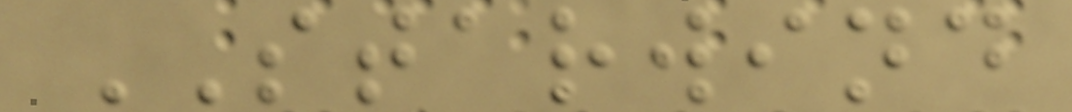STARWIND
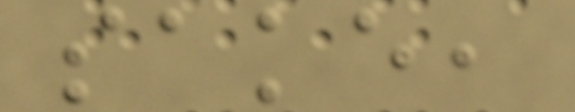sake,
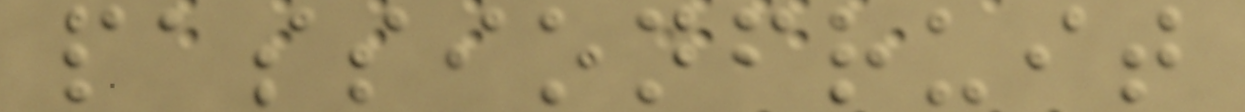passionfruit
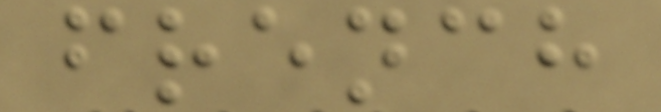french
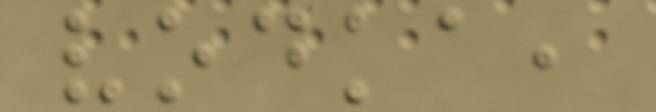vodka,
